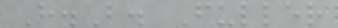H.B. Fuller
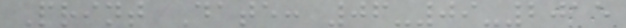Print Date: 06-09-2015
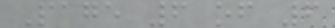Page 6 of 6
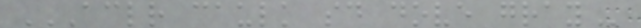ACLR CAULK SD DOVE GRAY
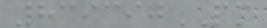839390PM
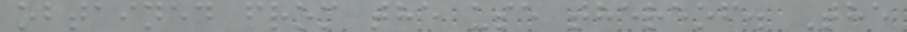obtained from the use thereof. The
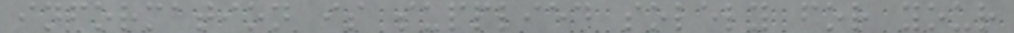information is supplied solely for your
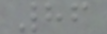86
